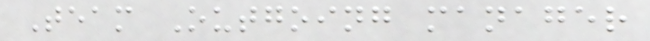Team Outgoing manager
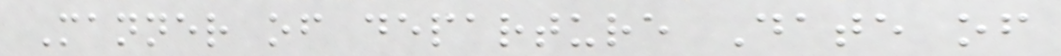Manner of departure Date of
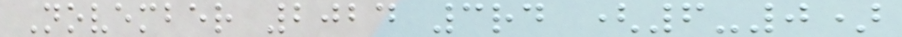November 2024 3rd (6-0)
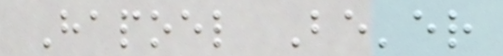Hapoel Be'er
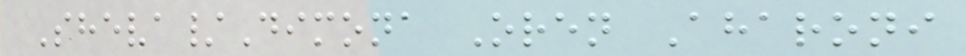Sheva/Dimona Oren Aharoni
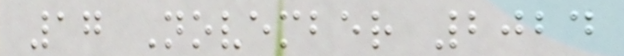17 November 2024
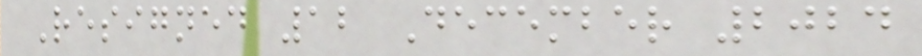Resigned 12 December 2024
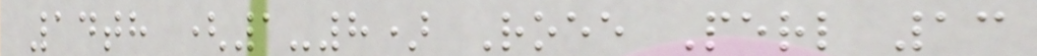14th (1-8) Roee Perl 13
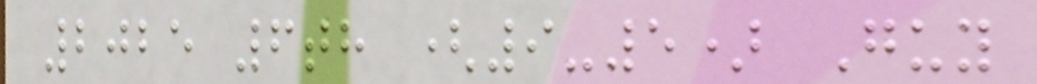2025 6th (9-5) Guy
